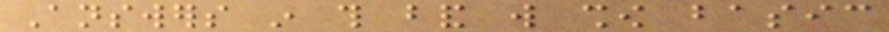Answers in this band will show basic
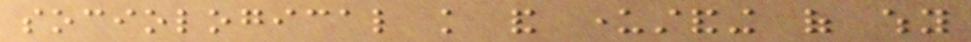sociological knowledge and understanding of why
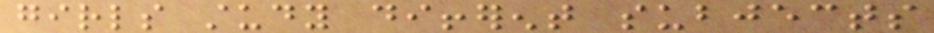girls study different subjects
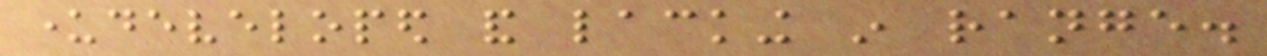underdeveloped and lacking in range.
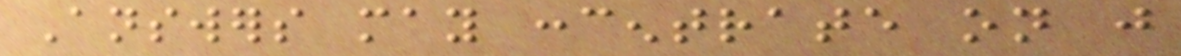Answers may concentrate on just
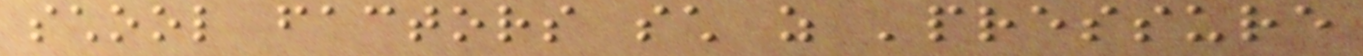school factors such as 'pressure
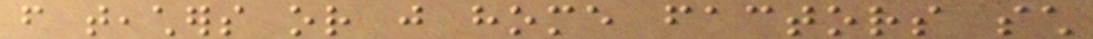from teachers or just home factors such
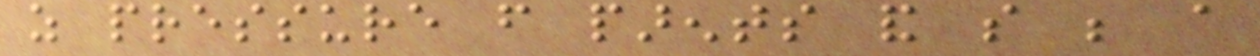as pressure from parents and so be a
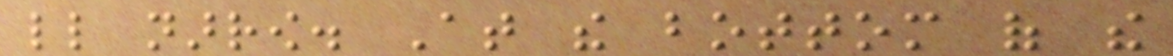little narrow. At the bottom of the
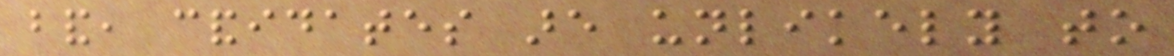band, candidates are unlikely to
